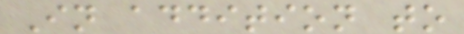In addition to
